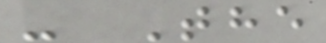- The
